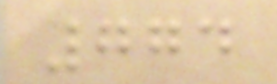774
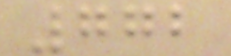772
